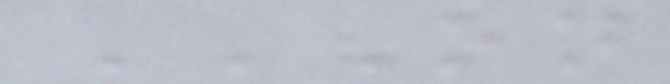ON
